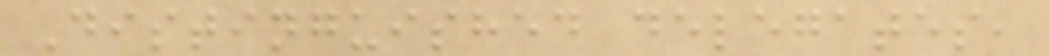Distinguished delegates,
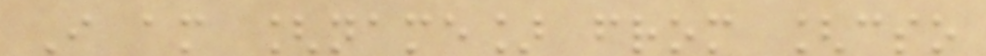I am [name] from [cso
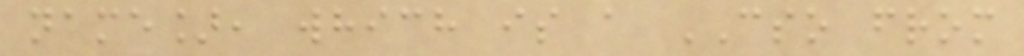name], which is a CSO from
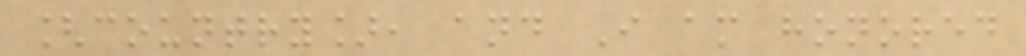[country], and I am honored
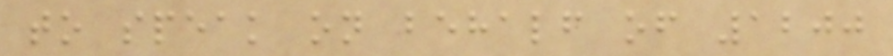to speak on behalf of 1200
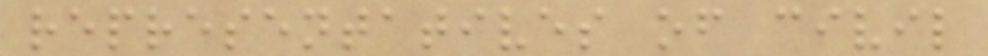representatives of civil
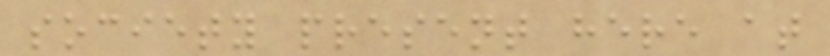society present here at
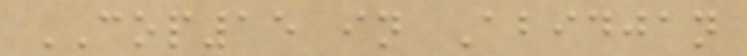COP15 in Abidjan
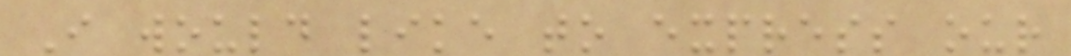I would like to express our
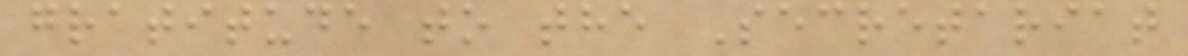gratitude to the Secretariat
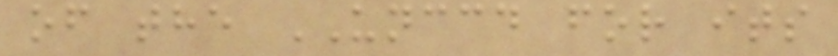of the UNCCD for its
